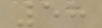58
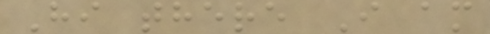Hi there I am
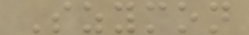Szymon
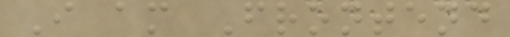I am Frontend
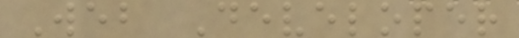Web Developer
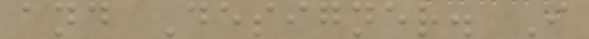and Designer. I
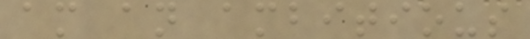am an ambitious
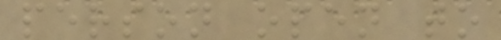person open to
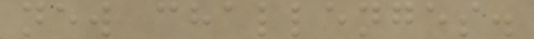new challenges.
